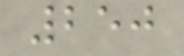250
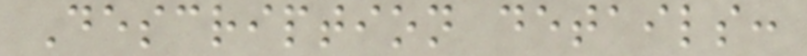Description details:
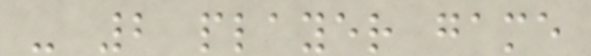- 2 player game
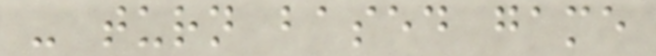- turn based game
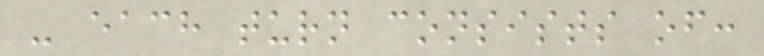- each turn consists of:
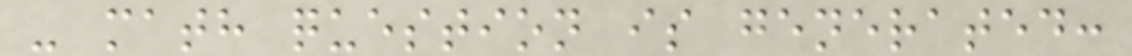- math question is generated:
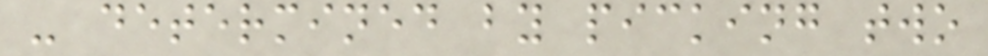- determined by picking two
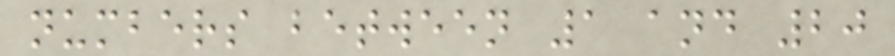numbers between 1 and 20
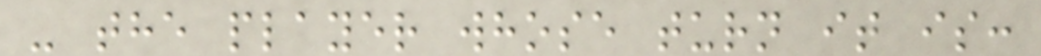- the player whose turn it is:
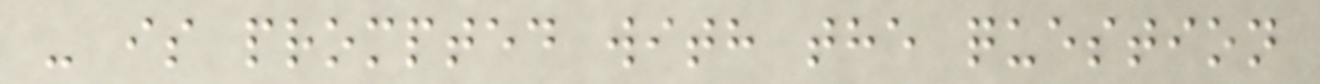- is prompted with the question
